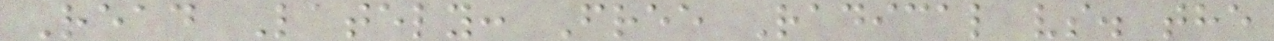Read Lately: Free Radical vs. the
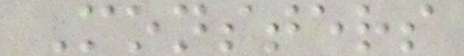Monsters
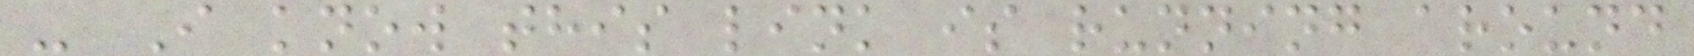- I know this link is running around
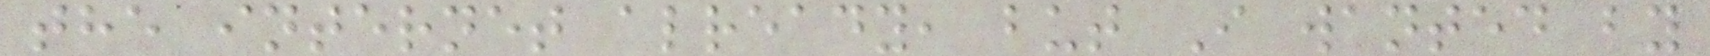the internet already, but I wanted by
